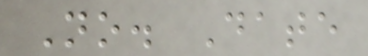No. Date
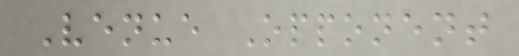Venue Opponent
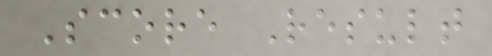Score Result
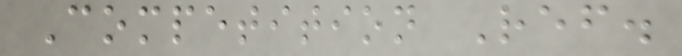Competition Ref.
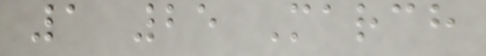1 25 March
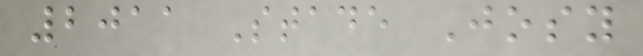2011 Stade Josy
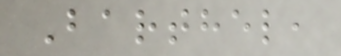Barthel,
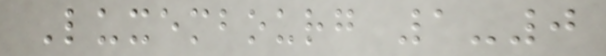Luxembourg 1-0
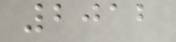2012
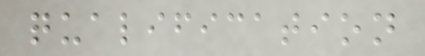qualification
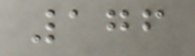176
